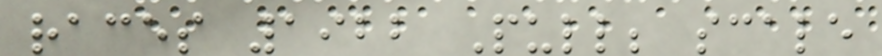races 1922 Pull; scale
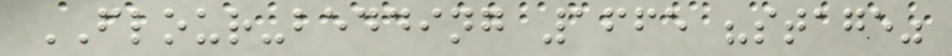FLOUR-bedding 1665 "stage"
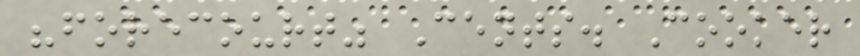"forecourt" Cents. Cooker
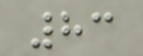83
